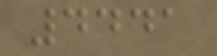4441
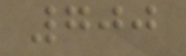700
